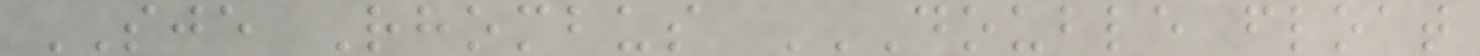SJE Rhombus DOUBLE FLOAT
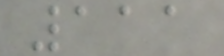111
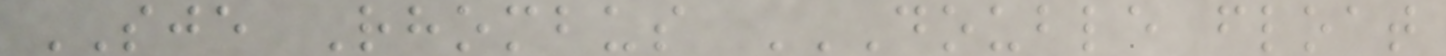SJE Rhombus DOUBLE FLOAT
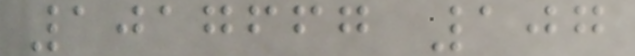1017667 107
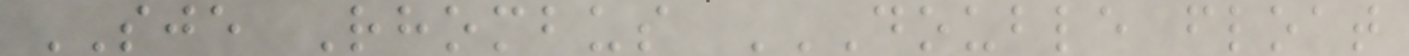SJE Rhombus DOUBLE FLOAT
